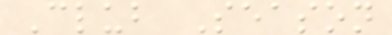Club Season
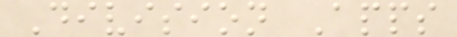Division Apps
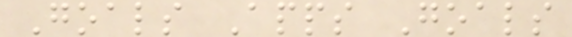Goals Apps Goals
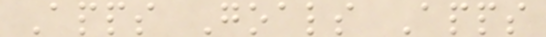Apps Goals Apps
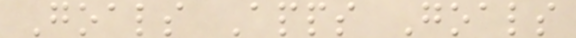Goals Apps Goals
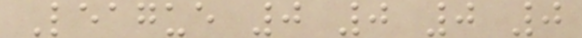League 0 0 0 0
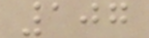107
